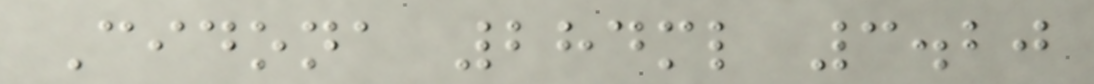Cidona 284ml 3.20
